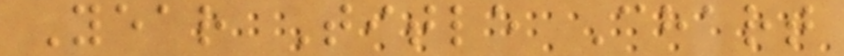Year Title Chart
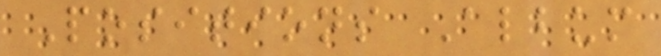Positions Album
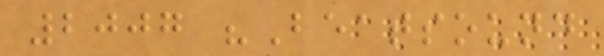2007 "Beatsound
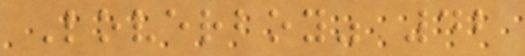Loverboy" 42
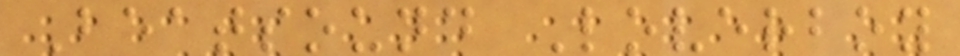Beatsound Loverboy
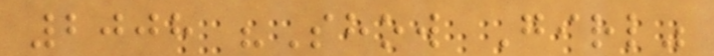2008 "Show Girl"
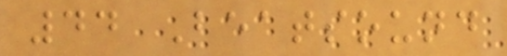44 Beatsound
